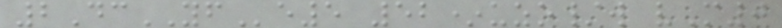2DcYFe5 52*uzo/w vM0
